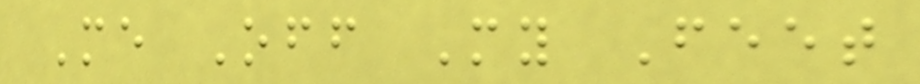Me Off My Feet
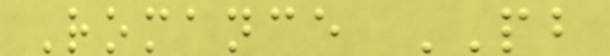Romance PB
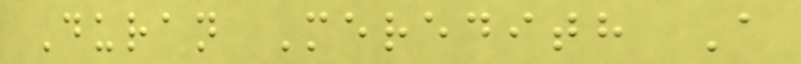Duran Meredith A
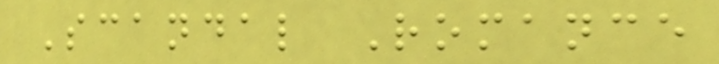Scandal Romance
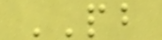PB
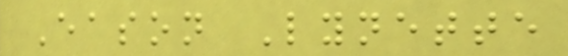Eason Lynette
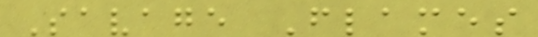Savage Flames
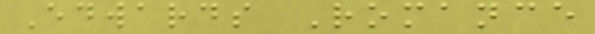Edwards Romance
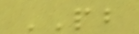PB
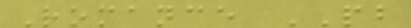Romance PB
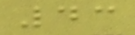43
